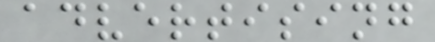advertising
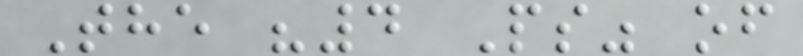The "4 Ps" of
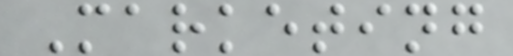Marketing
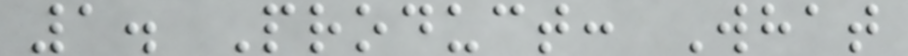1. Product: What
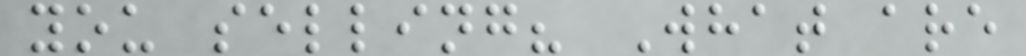you selling? What are
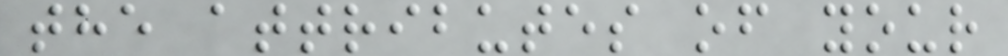the attributes of your
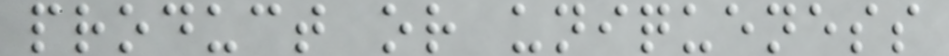product or uniqueness
